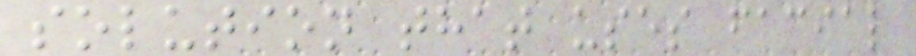solution that uses facial
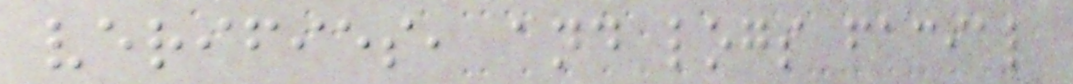verifies, and logs facial
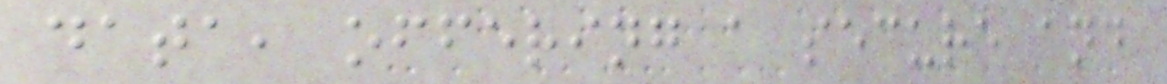data, offering a secure and
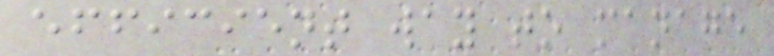efficient way to manage
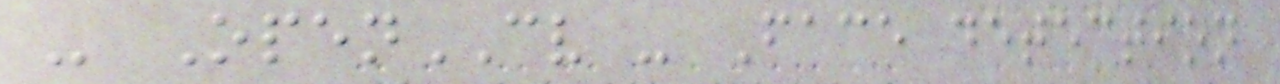- OpenCV - Face detection
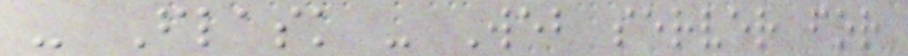- Flask - Web server for
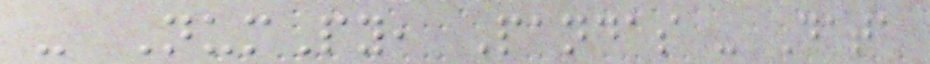- NumPy, Pandas - Data
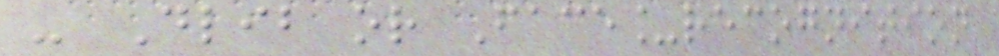- Dlib or Face_recognition
